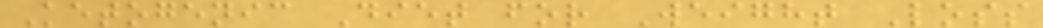Ketogenic Diet for Weight Loss
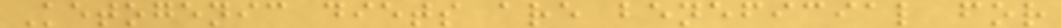Ketogenic diets are beneficial for
